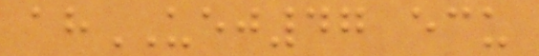ahUEJ47 ecu
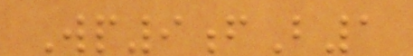Wp9fB1
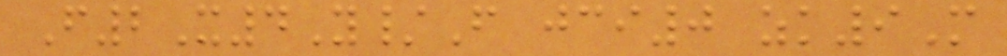F2X4Y/F jci0 zk9M
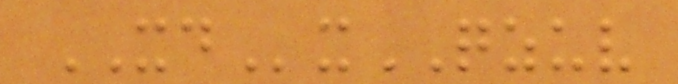XDxQZUV
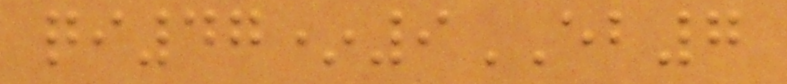qi47*9EB7
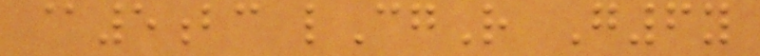@5bc lCgR G6y
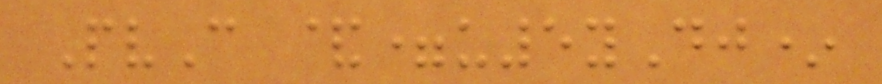PvC &=u5yDj*
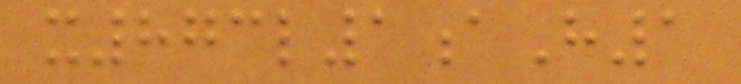x873l1aH1
